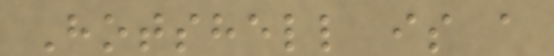Hotshell is a
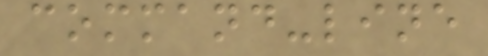command-line
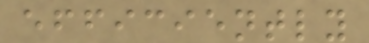efficiently
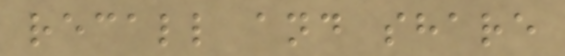recall and share
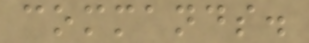commands.
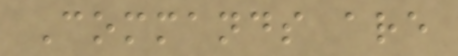Commands are
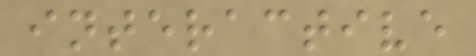interactive
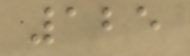125
